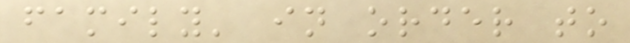family' in order to
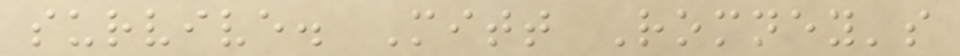survive. Mitt Romney's
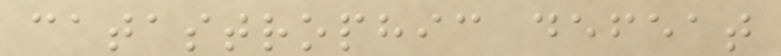catastrophic defeat
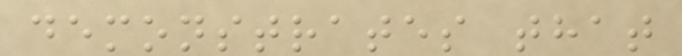demonstrates that
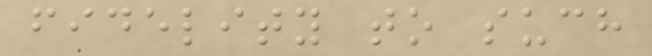fidelity to such
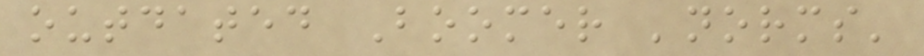outdated Boomer 'norms'
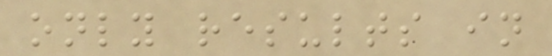only results in
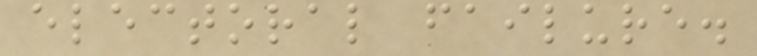electoral failure.
